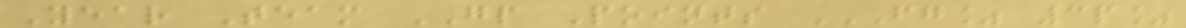Year Team GP Points FG% 3P%
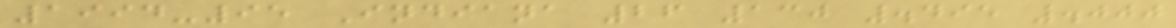1994-95 Indiana 26 130 .495 .000
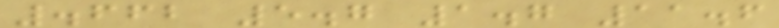.662 5.7 1.7 11.6
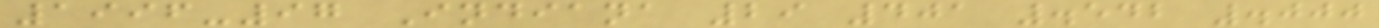1996-97 Indiana 29 401 .542 .000
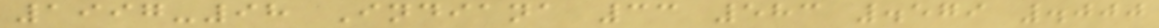1997-98 Indiana 33 583 .579 .000
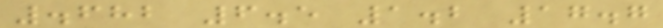.682 6.5 1.2 17.7
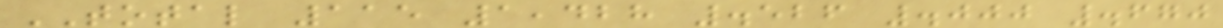TOTAL 115 1,428 .526 .000 .670
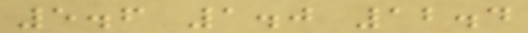5.6 1.0 12.4
